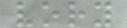vory
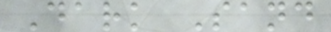Dark Sand
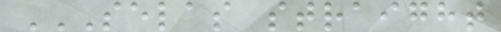SELAS STRAIGHT
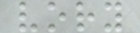vory
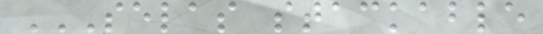SELAS STACKABLE
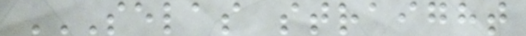SELAS STRAIGHT
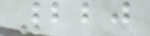220
